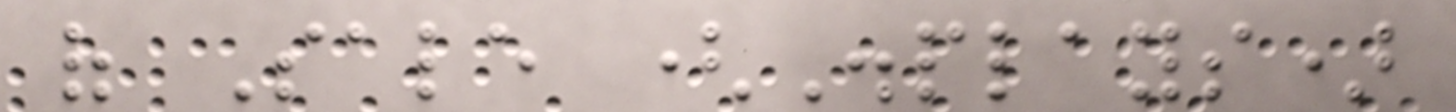of Sale (Displays)
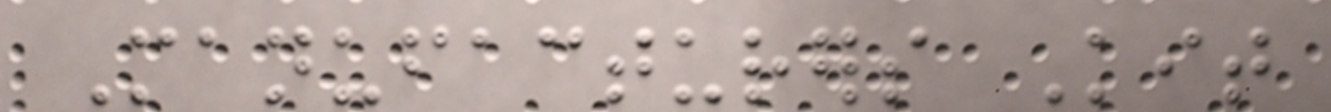Manufacturers Kit
